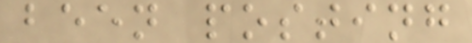been posting
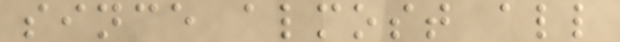since almost all
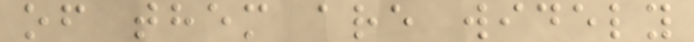of them are widely
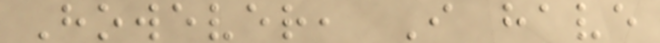However, I have
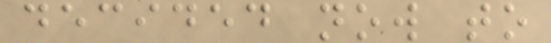decided now to
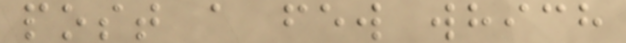post a few which
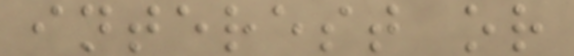interest or
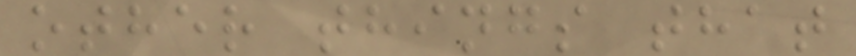other things that
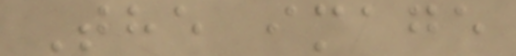The image
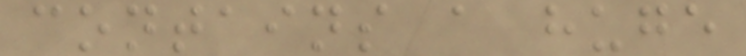contains a huge
